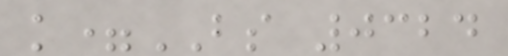k=BS 0324
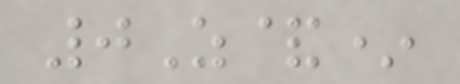0Z&*
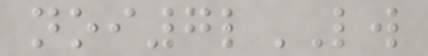noi7lLW
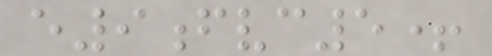e9fvc5+
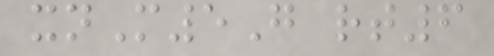xnM5G rt6
